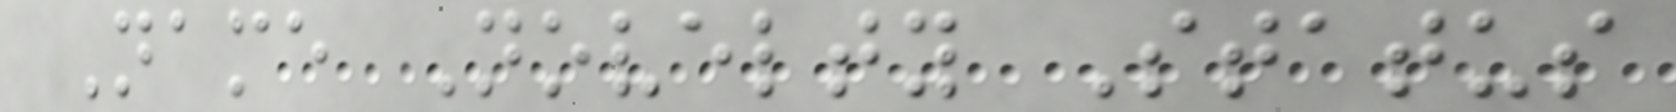Name Novelty Status
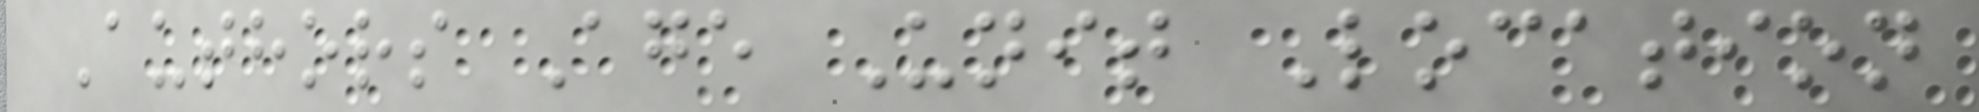Authors Age Unit Location
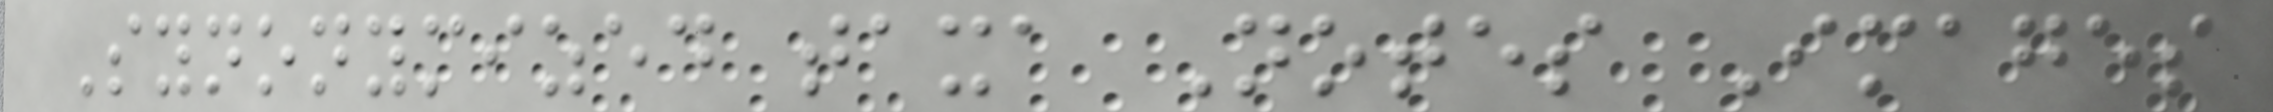Synonymized taxa Notes Images
